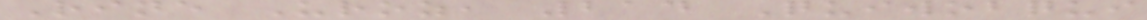Rine Uroz, 214 Quiwobqui
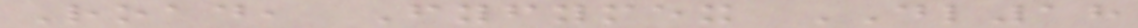Road, Fyfymex DL18
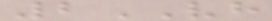2VH
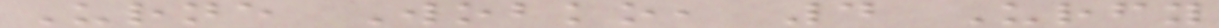Urne Wobko, 4 Urfy
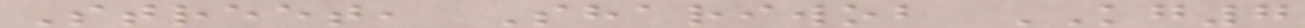Street, Shariwob KG7
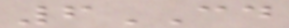6CD
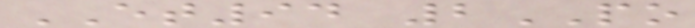ET94 2PO
